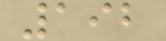192
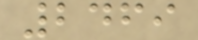2469
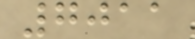7011
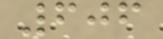606
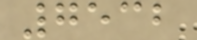7532
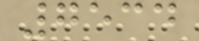7534
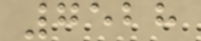7528
